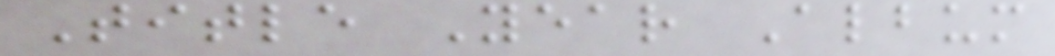Title Year Album
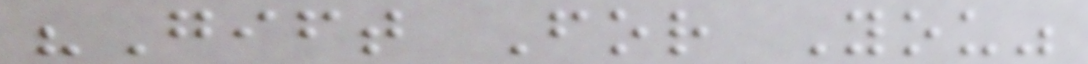"Gift For You"
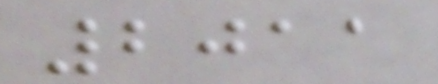2011
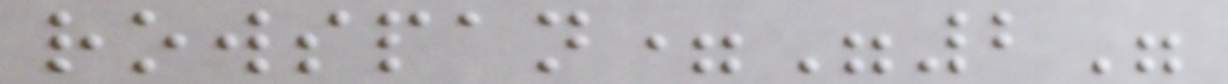rowspan="2"
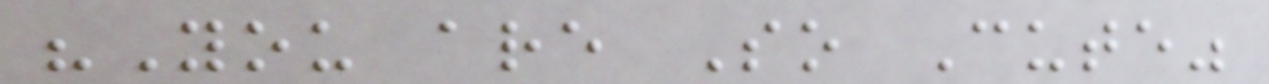"You are So Cute"
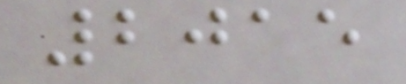2015
